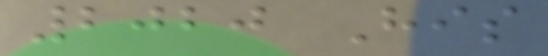2020 His
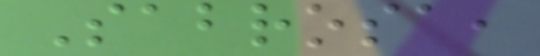Sabrosa,
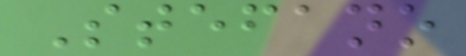Stefano
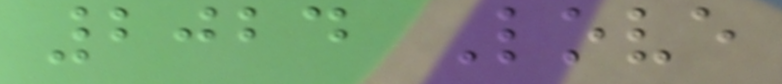2024 Love
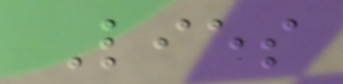Lies
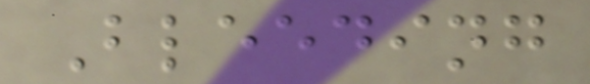Bleeding
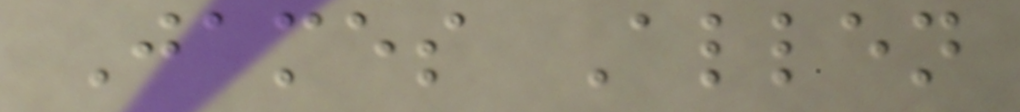James Allen
